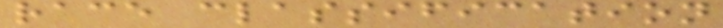race classification
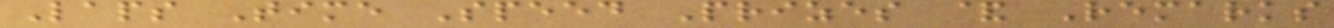Laps Time Speed Prizes & Remarks
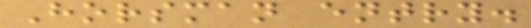Horsman entry.
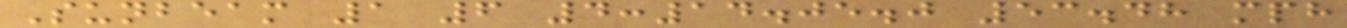Sunbeam 1 6 4:14.05.0 53.48 mph
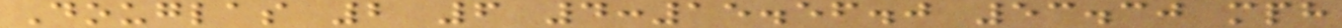Douglas 2 6 4:15.56.0 53.30 mph
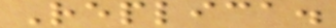Replica.
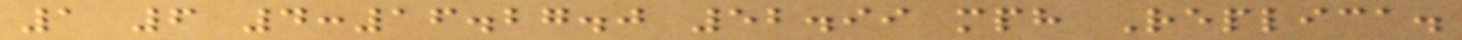1 6 4:16.27.0 52.99 mph Replica.
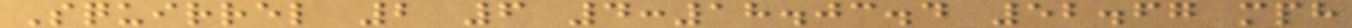Squirrel 2 6 4:18.03.4 52.67 mph
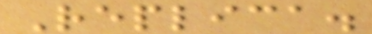Replica.
